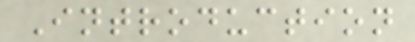Introduction
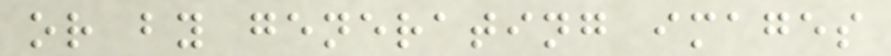or by generating images
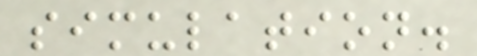simulation.
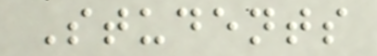Students
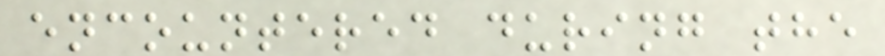encountered during the
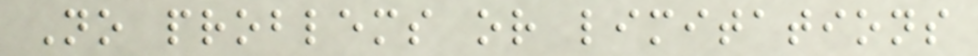No problems or limitations
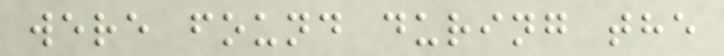were found during the
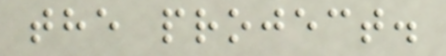the project.
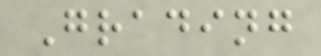Grading
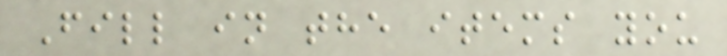Fill in the items you
